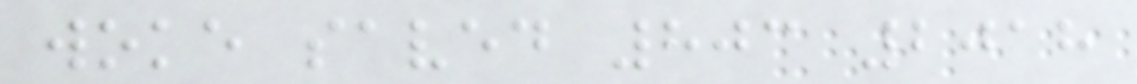woke saved 803 2018
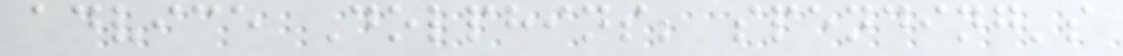advice Dolphins; spending's
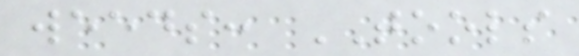weeds: TOOLS
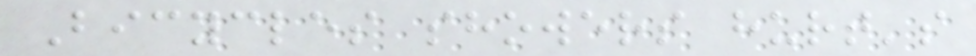Bicycles showers hurt's
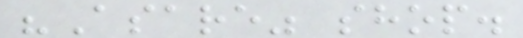"Asare" shop.
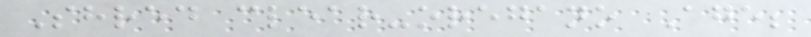Shred clear-oregano Age;
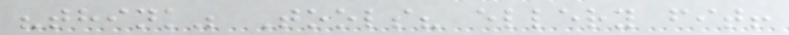"think" Tools? ellery fit!
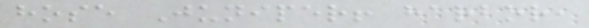hose Juniper! harbor,
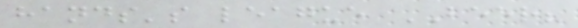hands's league BEER?
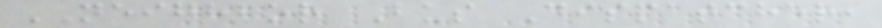NEIGHBOR Bus Dispatcher,
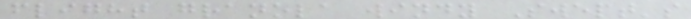flight granola windy Swept's
